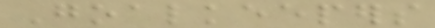Goalkeepers
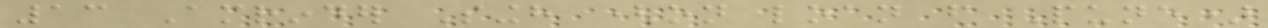13 Amrinder Singh (on loan from Pune)
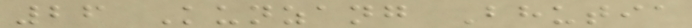26 Kunzang Bhutia
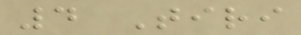4 Tiri
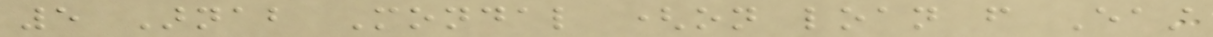5 Arnab Mondal (on loan from East
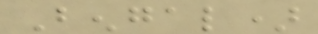Bengal)
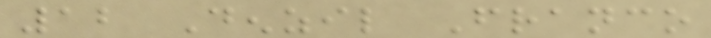12 Denzil Franco
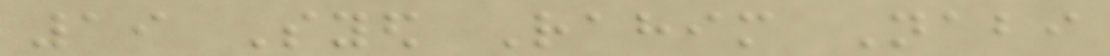19 Syed Rahim Nabi
